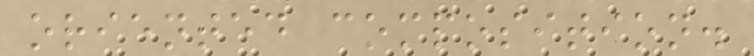oriented composition.
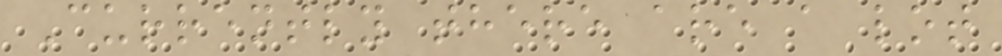Currently there are a lot
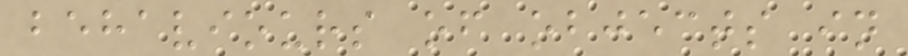behaviours of objects in
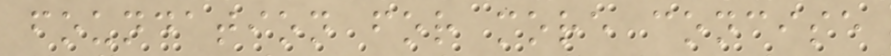foundation for more concise
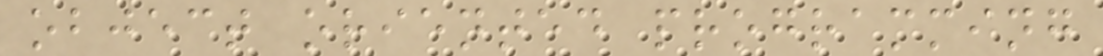object oriented programming
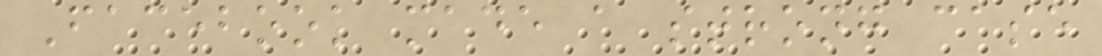Facebook made a strong case
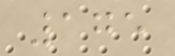175
